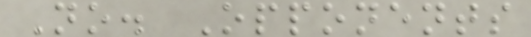No. Opponents
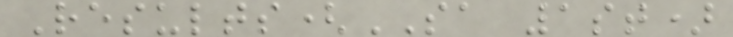Results(SA 1st)
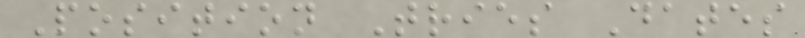Position Tries Dates
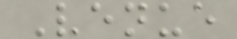Venue
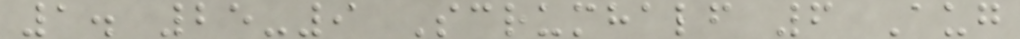1. 25-9 Scrumhalf 6 Aug
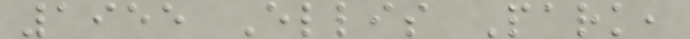1955 Ellis Park,
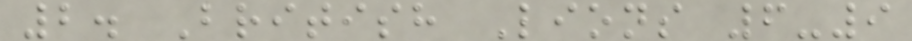2. British Lions 6-9
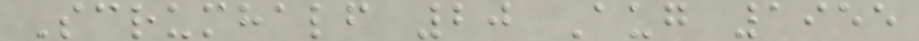Scrumhalf 20 Aug 1955
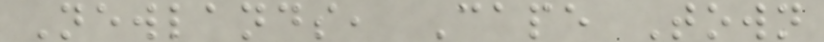Newlands, Cape Town
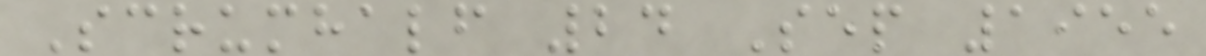Scrumhalf 24 Sep 1955
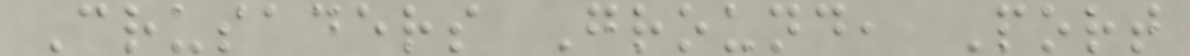Crusaders Ground, Port
